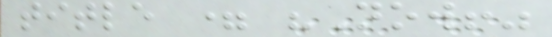title = "Now!"
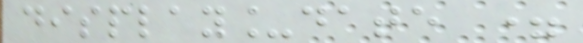display_date =
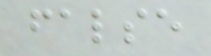false
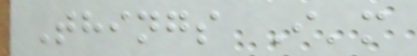Things I'm
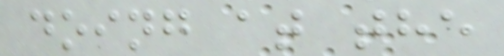doing at the
